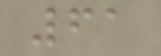61
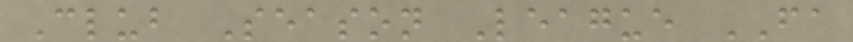Club Season League FA
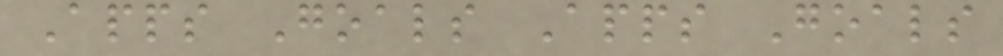Apps Goals Apps Goals
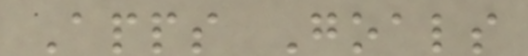Apps Goals
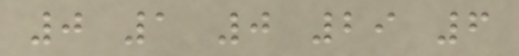0 1 0 29 6
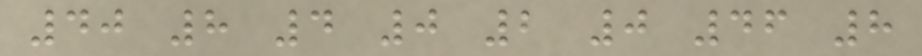40 8 4 0 2 0 46 8
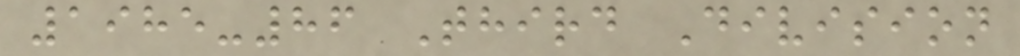1985-86 Third Division
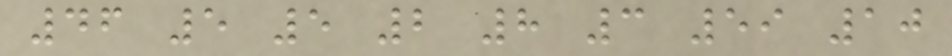46 5 5 2 8 3 59 10
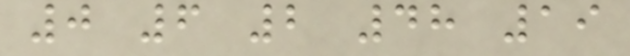0 6 2 48 19
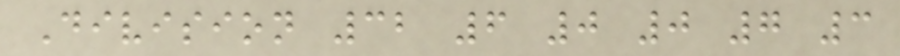Division 32 6 0 0 7 3
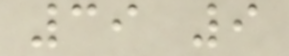39 9
